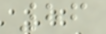86
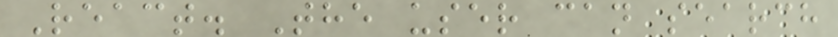React. The user can search
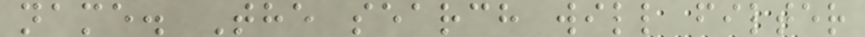name. The search will filter
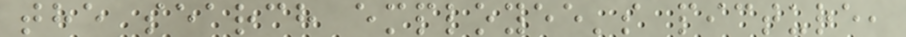the search employee's picture,
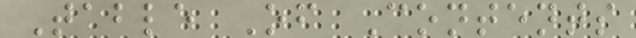Table Of Contents
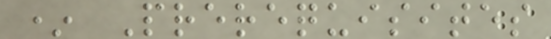* Prerequisites
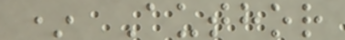* Author
